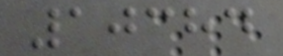10384
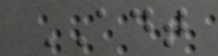ADT
